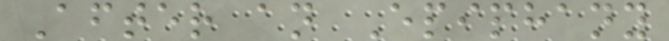After an Epiphany
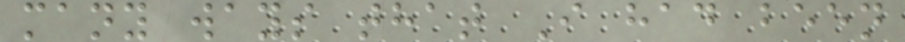many ways that I had been
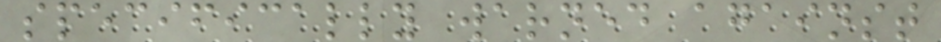specifically warned against
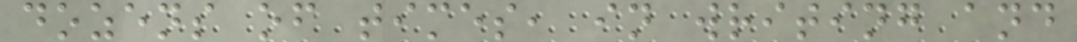dozens of times, in writing and
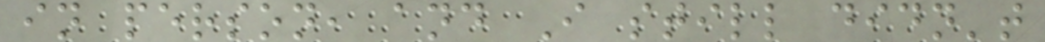in person, and I still didn't
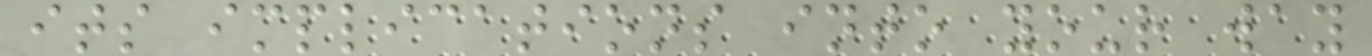its implications into your way
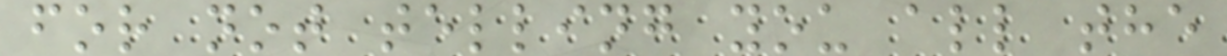for not telling you all the
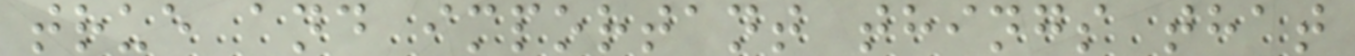true and important things that
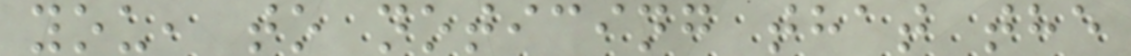you, to noticing that the
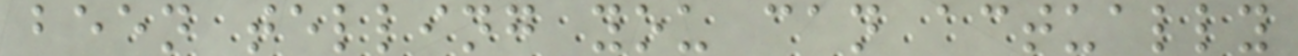been telling you can actually
